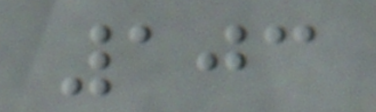103
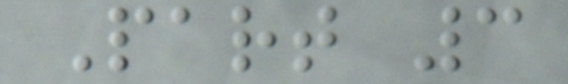Part 3
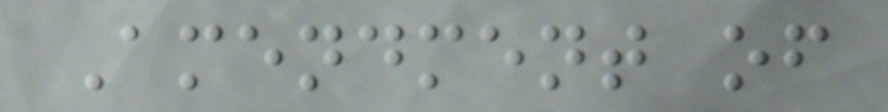Amendment of
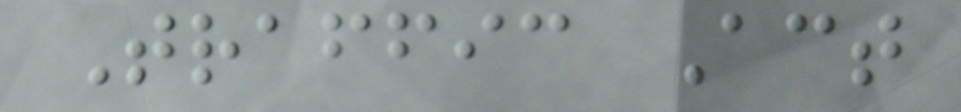Traffic Act
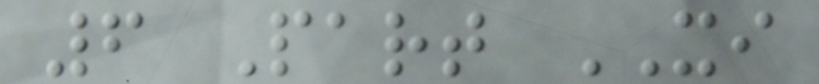6 Part XI
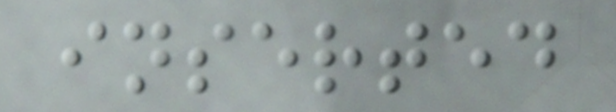inserted
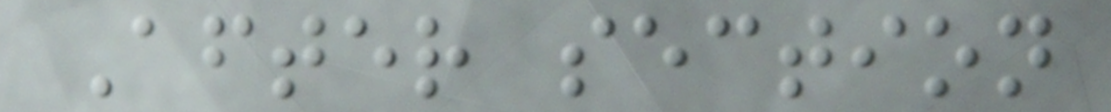After section
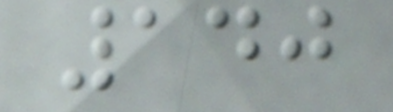140
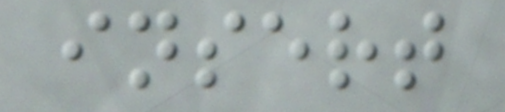insert
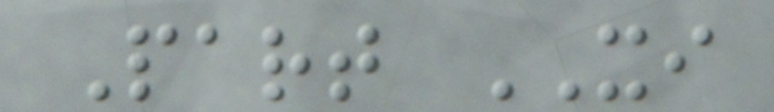Part XI
